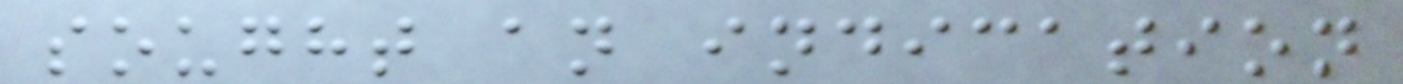sought an indication
